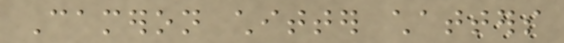Cameron chitter chatters
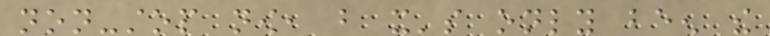non-stop now, but it's only been the
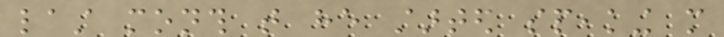last month that he started speaking more
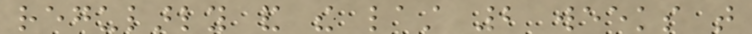regularly and the last 2 weeks that
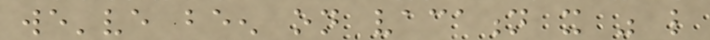we've been on vacation it was like
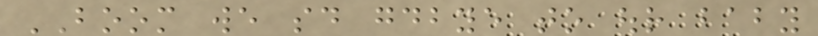BOOM we said goodbye to our baby
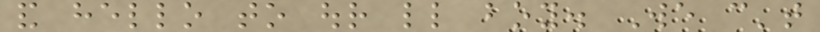and hello to our little boy. We can't
